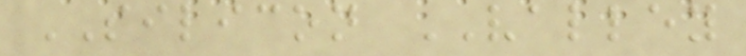SILICON VALLEY
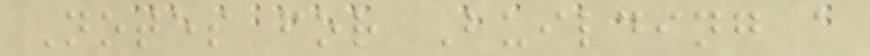Notes for Building a
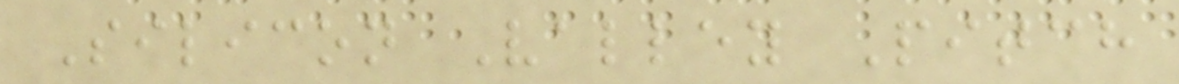Silicon Valley Pitch
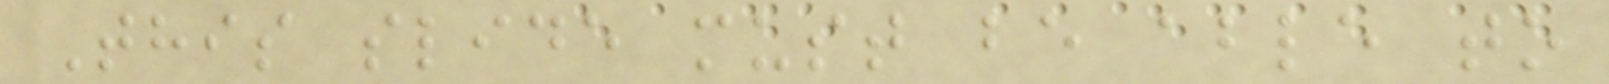This slide must be able to
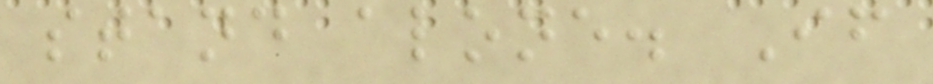stand alone. If
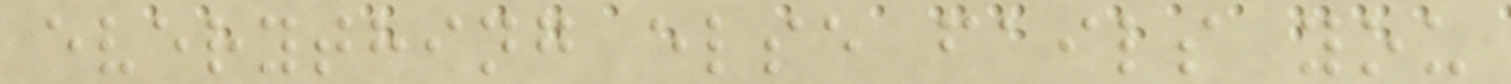everything else fails you
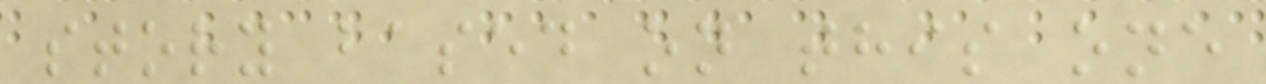story based on this one
